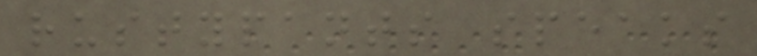rustypants speaks
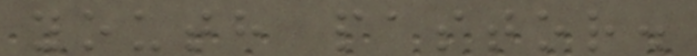youth pastor.
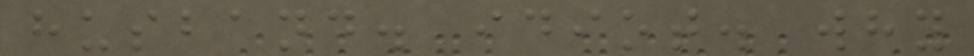husband. idiot. why
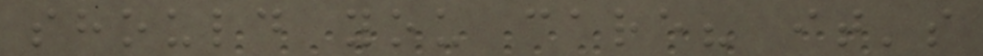should you care? it's
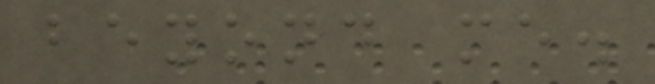beyond me.
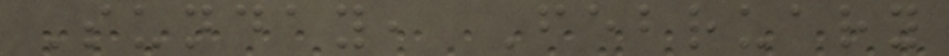Sunday, February
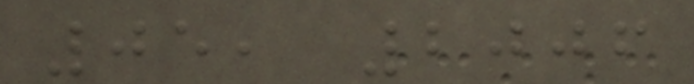05, 2006
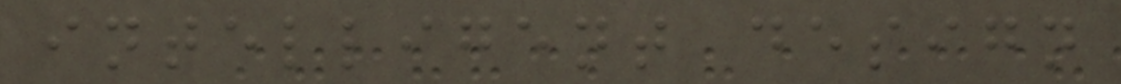intelligent design
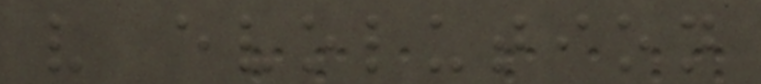v evolution
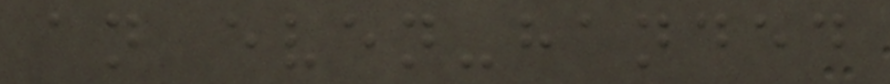an even-handed
